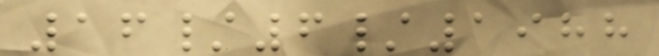16/6/1988
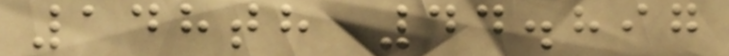148th 44.897
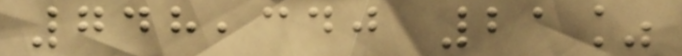748,340 21%
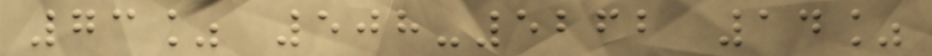73% 508-5262 14%
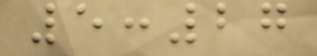5:27
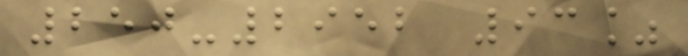250-2952 93%
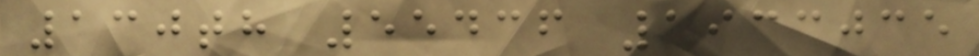130th 55436 1933035
